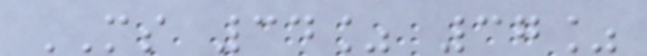MS 34% 37%
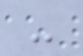-
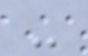-
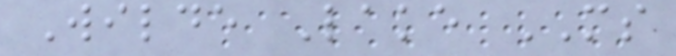Wilde Lake MS
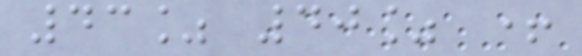43% 40% +
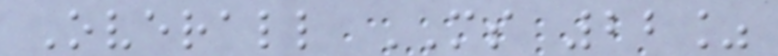Overall MS 22%
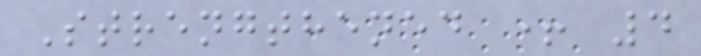Strengthened + 4
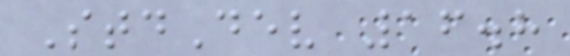StdDev 16.8
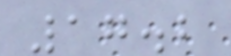17.2
